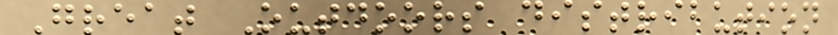Great Outdoors distribution
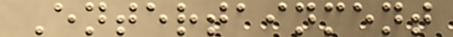Entertainment
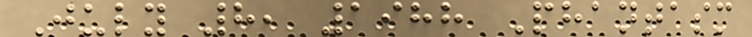July 8, 1988 Phantasm
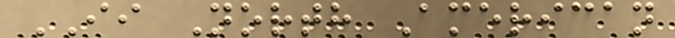II North American
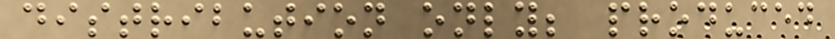distribution only; produced
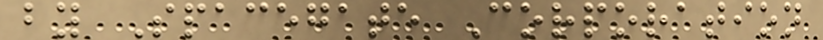by Spacegate Corporation
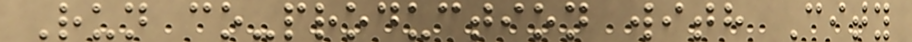Run co-production with City
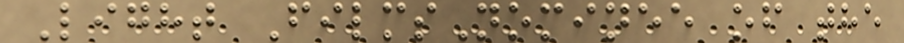Light FilmsNominee of the
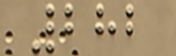282
